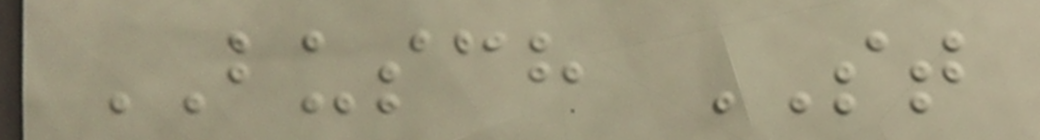BUSCH ST
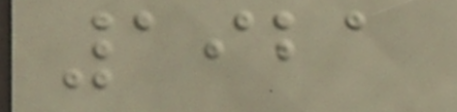1921
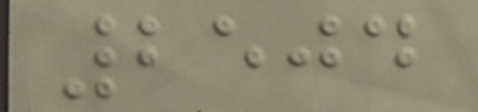2504
